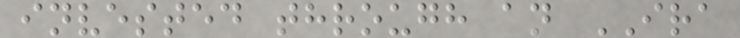invested through an IRA
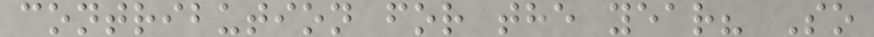contribution for the year? So
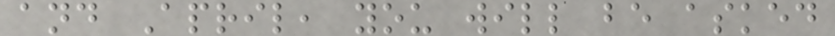and April, you will be asked
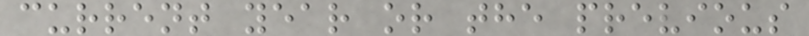current year or the previous
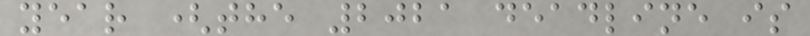year (the 2021 deadline is
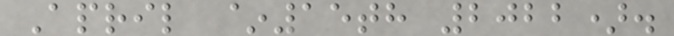April ~15th 2022).
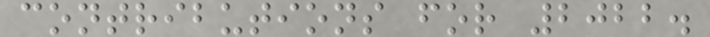contributions for 2022.
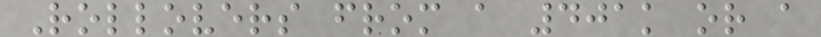Rollovers from a 401k or a
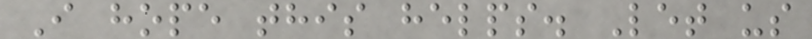I hope this helps. Let us
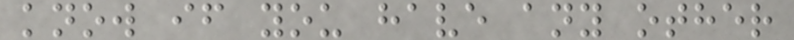know if you have any other
